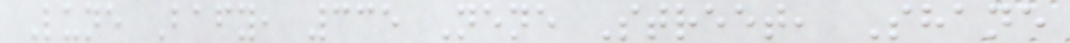Lune Bafy, 335 Nene Street, Shane
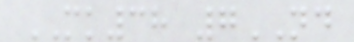MK38 7ND
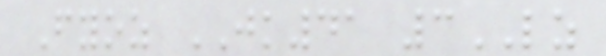Fyoz JK41 3LZ
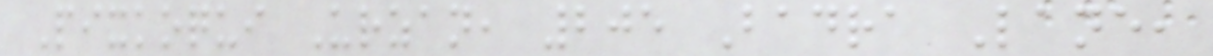Pixkoqui Urzan, 205 Badra Lane,
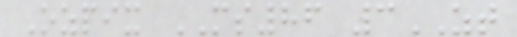Ozpix MS86 3ZT
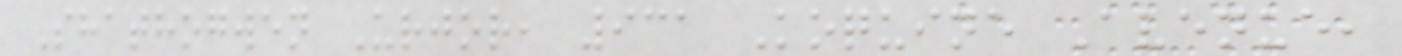Shathogwen Urjor, 931 Koquine Avenue,
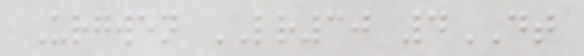Urgwen LR30 4DT
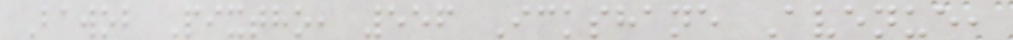Bawob Pixtho, 556 Ickshane Avenue,
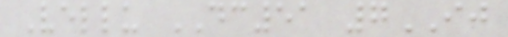Vellu DC51 7IJ
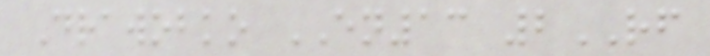Drawobko EN13 2RF
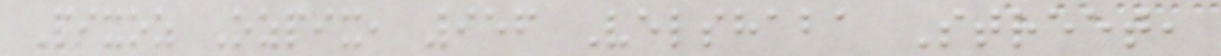Pixoz Ozpix, 956 Velshaba Street,
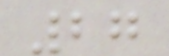27
